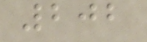202
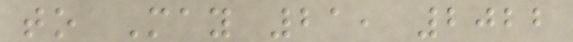to May 21, 2022
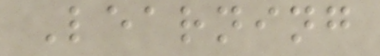Learning
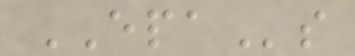EPAs
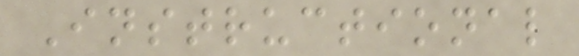Instructional
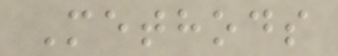Methods
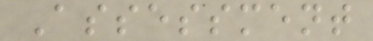Assessment
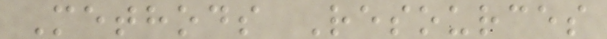Methods Resources
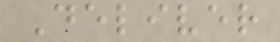Deliver
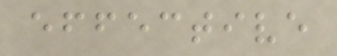effective
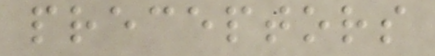preceptors
